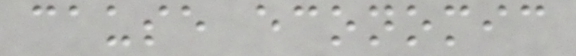cause economic
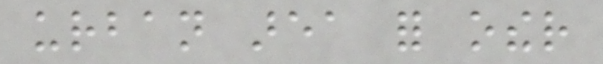urban area for other
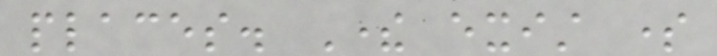places. There exist some
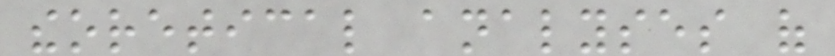theoretical analyses of
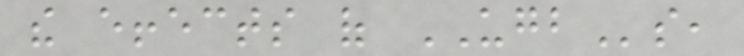the effects of UGBs,
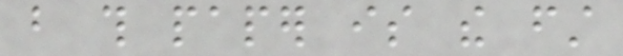but this paper is the first
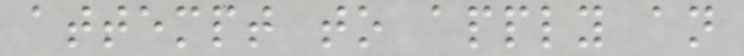attempt to apply an
